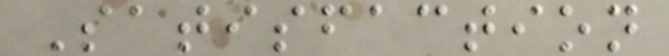Satisfaction
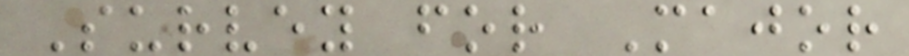Survey for Major
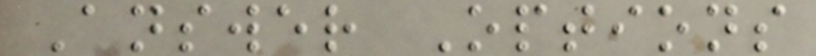Answer Options
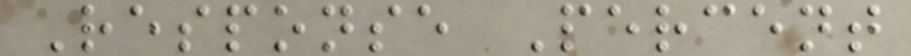Response Percent
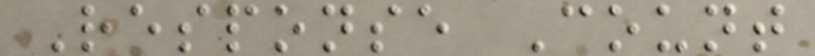Response Count
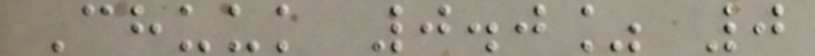Chuuk 0.0% 0
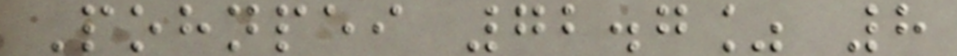Pohnpei 72.7% 8
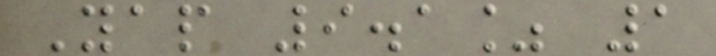Yap 9.1% 1
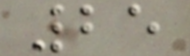25
